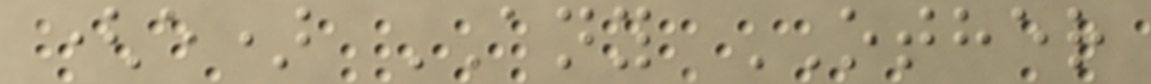(e) ANY OTHER
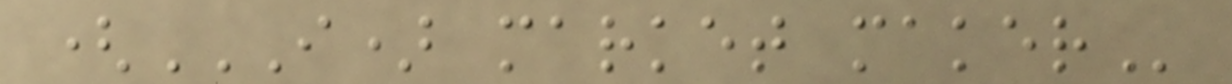(I) MARKET MAKER
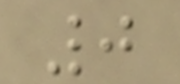0
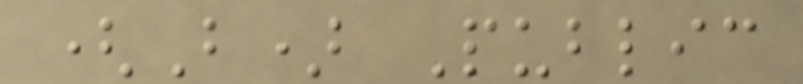(B) Public
